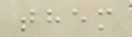them
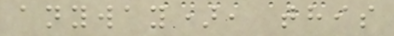anyway), this
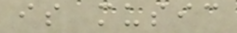is music
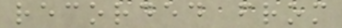recorded from
